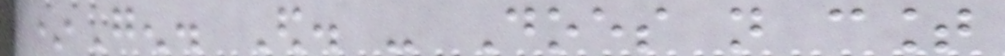*Gen. Ed. - Does not count
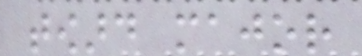toward major
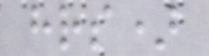hrs)
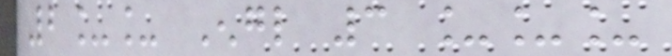2__ Engl 3 ___
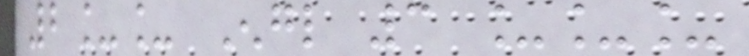2__ Engl 3 ___
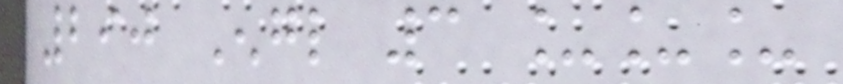290 Engl 3 ___
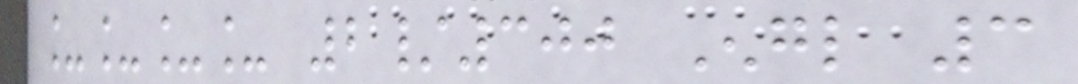____ 2/300 Engl 3
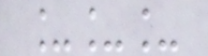___
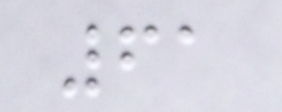61
